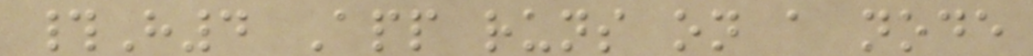#H4 App runs on a node
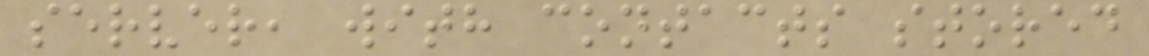server, with contacts stored
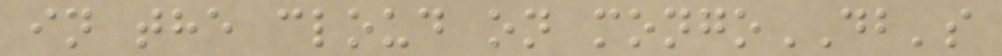in the cloud on mongoDB's
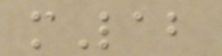mLab
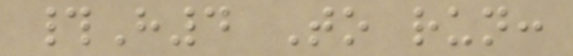#H4 To run:
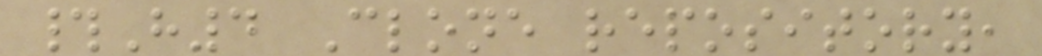#H4 Clone repository,
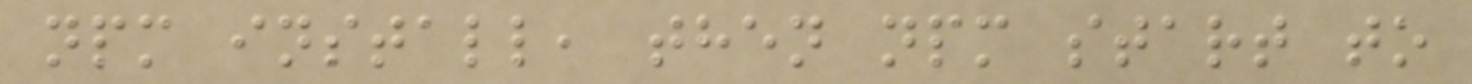npm install, then npm start to
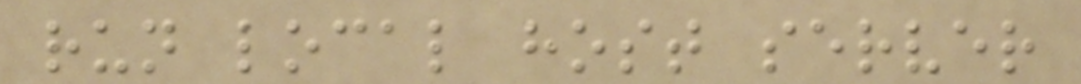run local host server
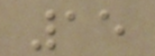15
